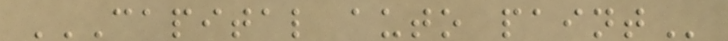CAPITAL AUTO PAINT
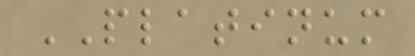PLATINUM
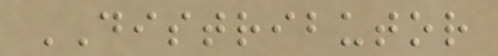DISTRIBUTOR
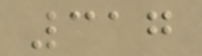317
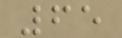65
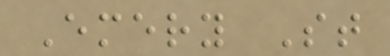Emery St
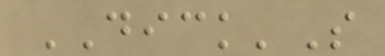DICK'S
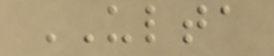ULTA
